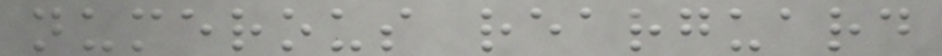numerous rearguard
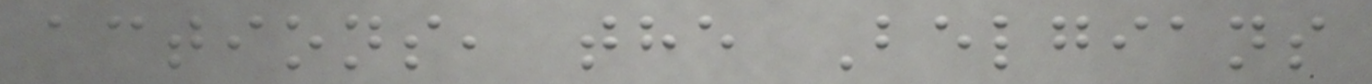actions, the Belgians
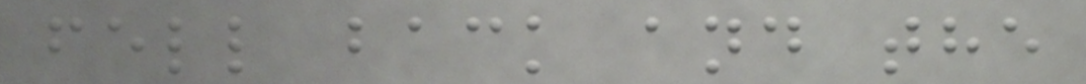fell back and the
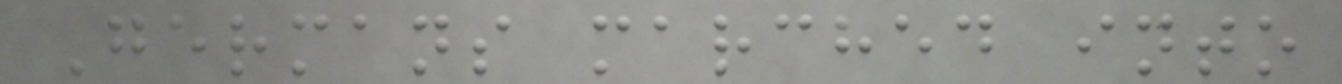Germans marched into
